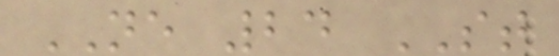NE 24 ST
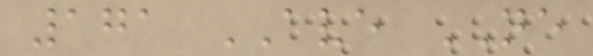171 AVE NE
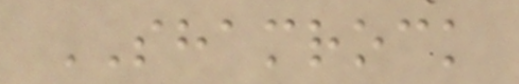SHAMROCK
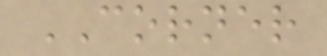CORNER
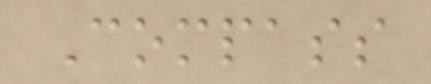Compass
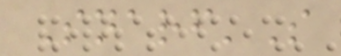Snarf'S
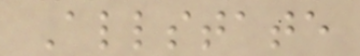Allstate
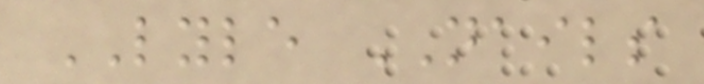LYLE NAILS
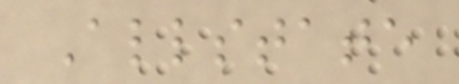Allstate
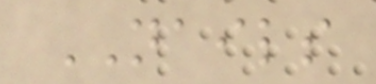NAILS
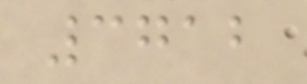3712
